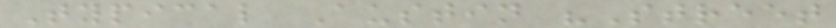Typical Austin "Street
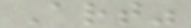Art"
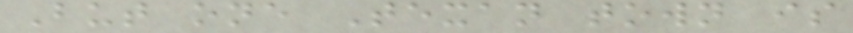But one Texan town is
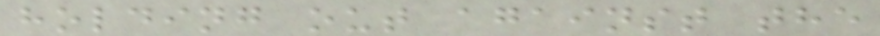holding out against the
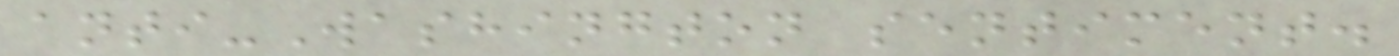anti-Washington sentiment.
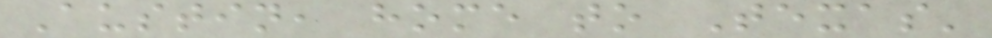Austin, home to Texas'
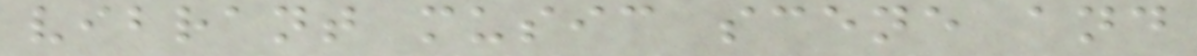vibrant music scene and
